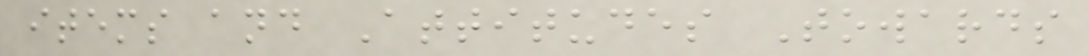items and Attitudes Towards
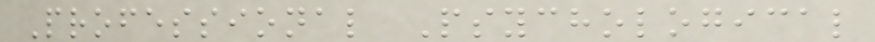Professional Psychological
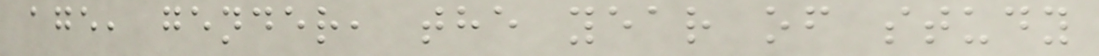age, gender, the year of study
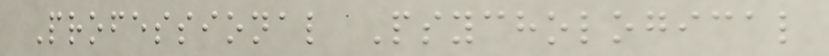Professional Psychological
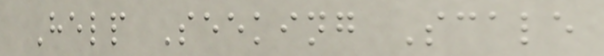Help Seeking Scale
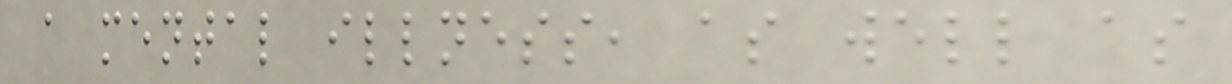a mental illness, as well as
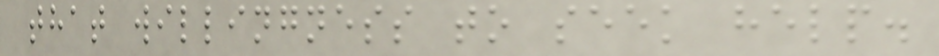that willingness to seek help.
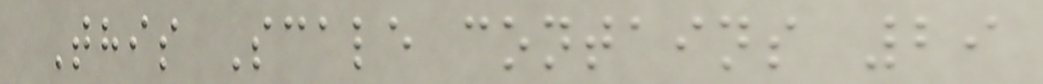This Scale contains 29
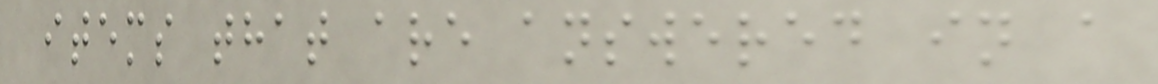items that are answered in a
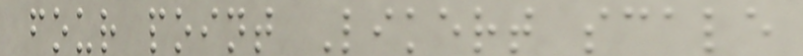four point Likert scale
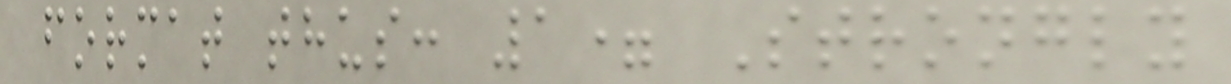format thus: 1= Strongly
